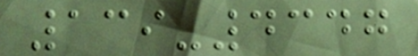139-4347
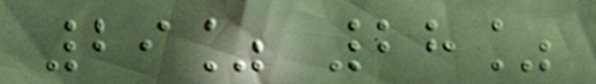29% 28%
